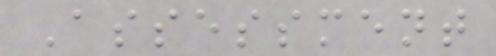Assessment
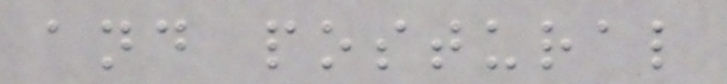and postural
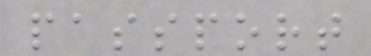passport
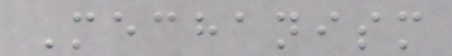Mechanism
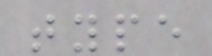type
